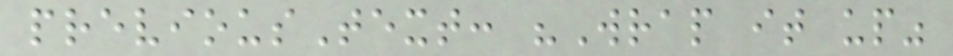previousText: "Wrap it up"
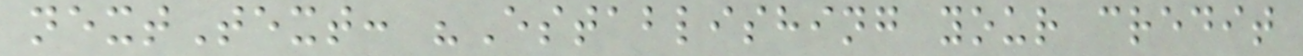nextText: "Establishing your credit
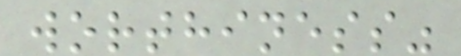worthiness"
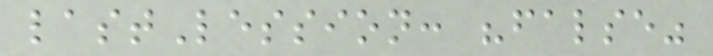lastLession: "false"
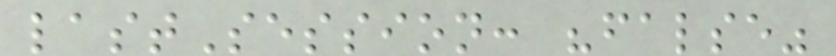lastSession: "false"
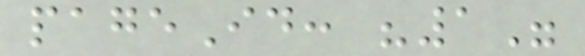pageId: "1"
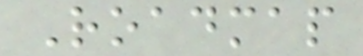Roadmap
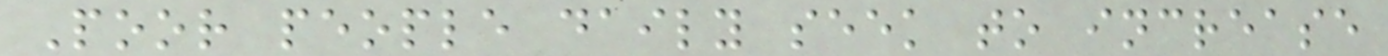Poor people daily seek to increase
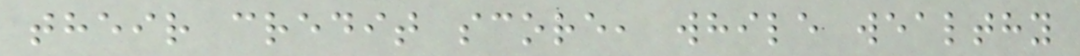their credit score, while wealthy
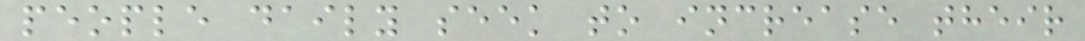people daily seek to increase their
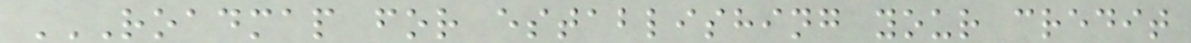ROADMAP FOR ESTABLISHING YOUR CREDIT
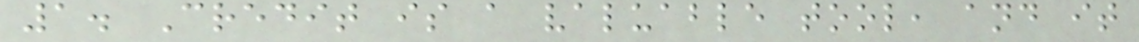1. Credit is a valuable tool, and it
